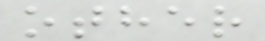other
